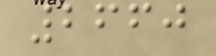2660
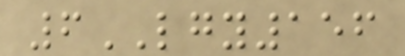6LGY156
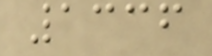1336
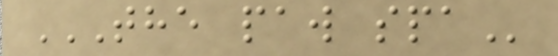THE PAW SPA
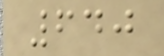640
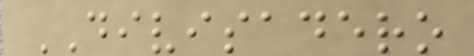DIVISADERO
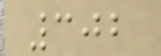302
